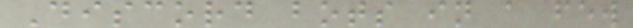Discord bots in a few
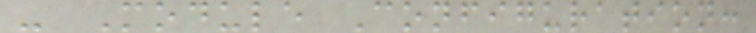- Module Configuration:
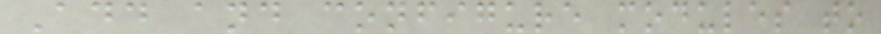Add and configure modules to
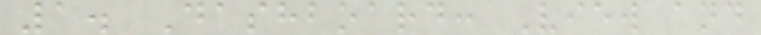1. Dashboard: View and
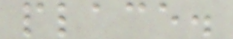place.
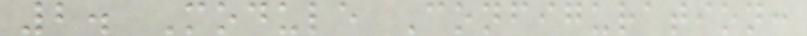2. Module Configuration:
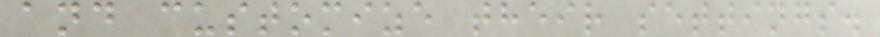and customize their settings.
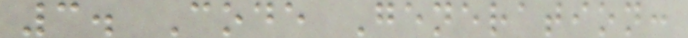3. Code Generation:
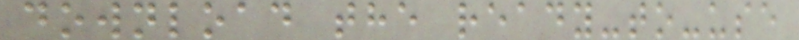download the ready-to-use
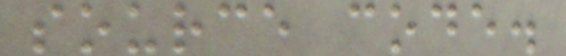source code.
